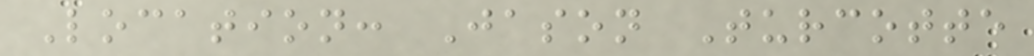Location: Jason Turcotte
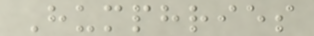Humphries
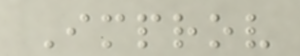Improv
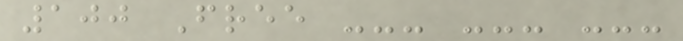100 Free --- --- ---
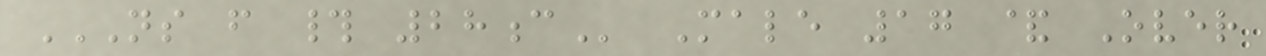NS F # 28C Male 17 & Over
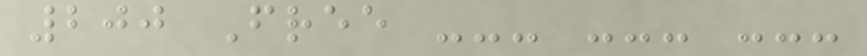200 Free --- --- ---
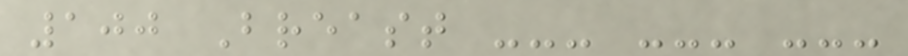100 Breast --- --- ---
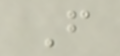F
